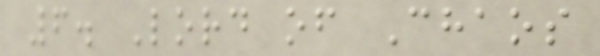6. Lord of Chaos
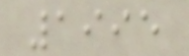1995
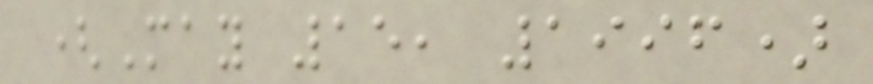(May 15, 1996)
